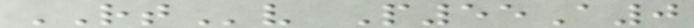RTv P55A0
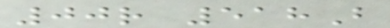00r 518B
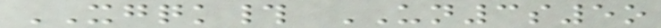XGQK# UN3s5o
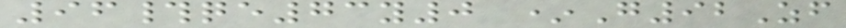96#qe73y0 *G92Zf
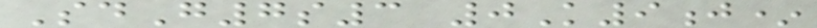SdG7s3 0K9j*
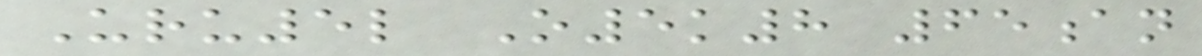Uru5l O5k8 65an
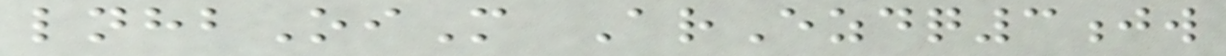lnhbOiM ArEzdq3jw
